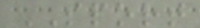SPORT
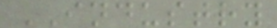INDUSTRY
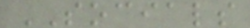SOCIALS
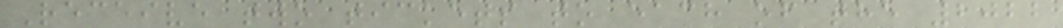Receive two tickets to each of the 2022
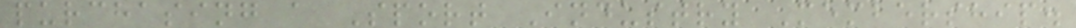purchasing a Sport Industry Membership.
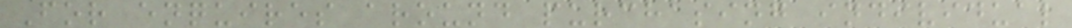For enquires around purchasing individual
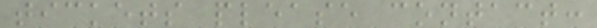tickets please contact:
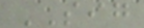SIG
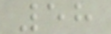58
